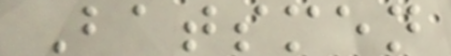Batsmen
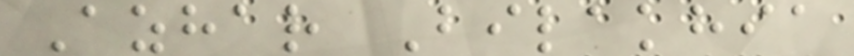Azhar Bilakhia
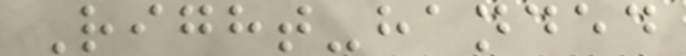Right-handed
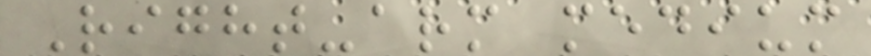Right-arm medium
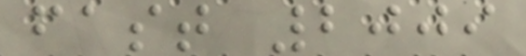fast 2009
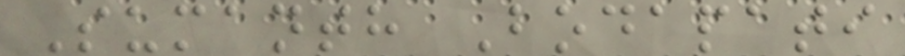Sumanth Bodapati
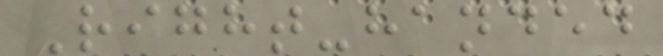Right-handed
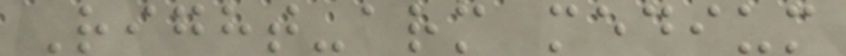Right-arm medium
